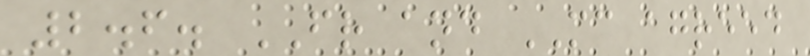2.6. FR and MC agreed
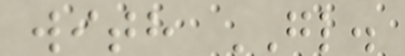with GL.
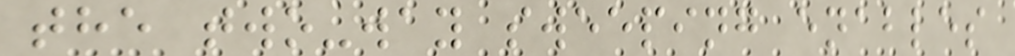the two-way sweeping enables
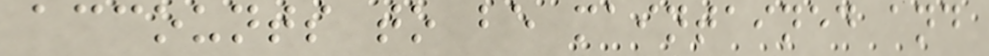accounts to be maintained and
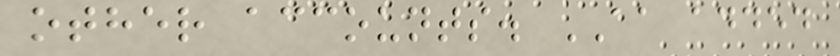other accounts. AA added
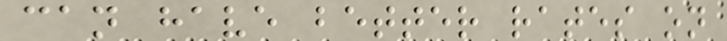can have better rates on
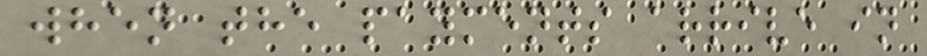when the payments arrive in
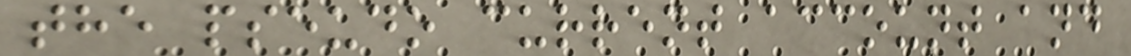the pseudo current account and
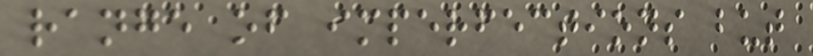range of imperfections but
